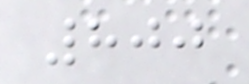800
